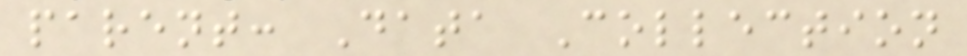parent: Data Collection
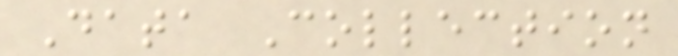Data Collection
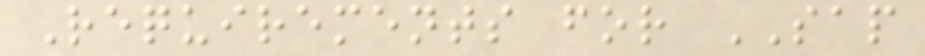Requirements for SAP
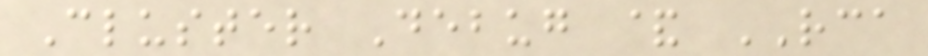Cluster Debug & RCA
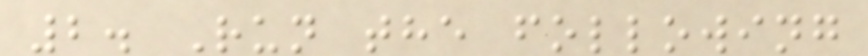2. Run the following
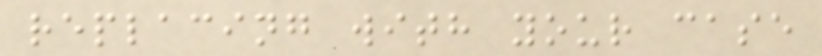replacing with your case
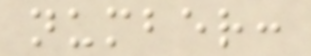number:
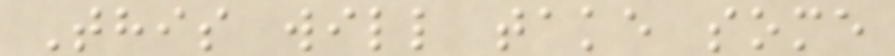This will take some
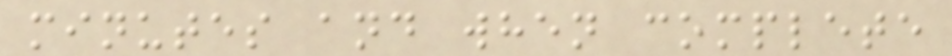minutes and when complete
